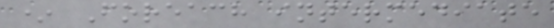* Foreach intermediate
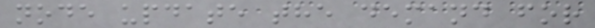node update the demand for
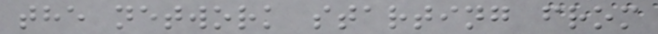the network starting from
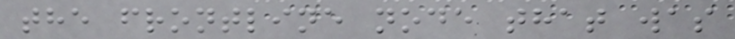the frontline node that was
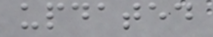updated
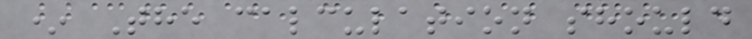* The calculation should
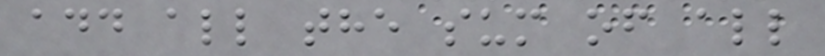add all the sum of all
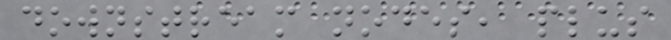downstream nodes, plus
